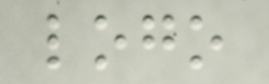logo
